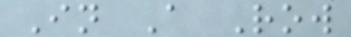In A Row
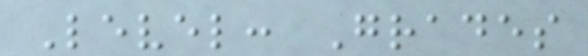Level: Grades
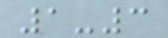1-3
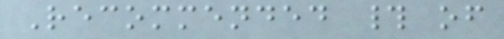Recommended # of
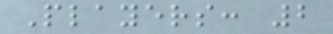Players: 2
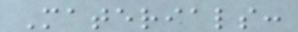Materials:
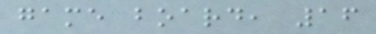game board, 16
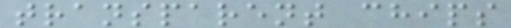transparent chips
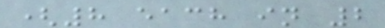(8 each in 2
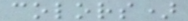colors)
